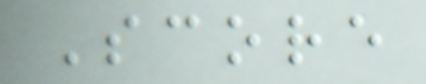Score
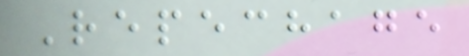Repechage
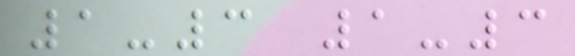1-3 1-3
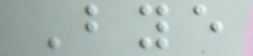Bye
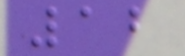12
